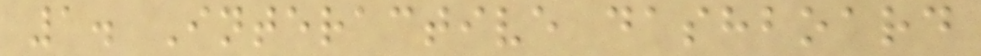1. Interactive dashboard
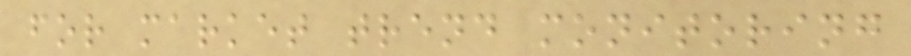for market trend monitoring
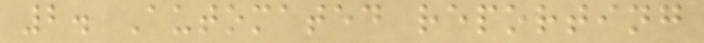2. Automated reporting
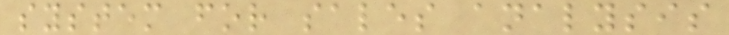system for sales analysis
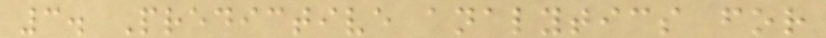3. Predictive analytics for
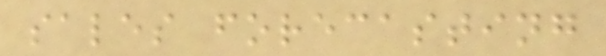sales forecasting
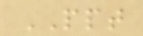PPT
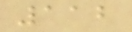112
